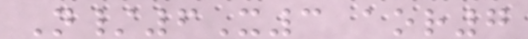N/6X3 aor7
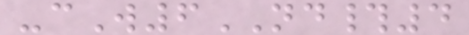-cW6ND#4
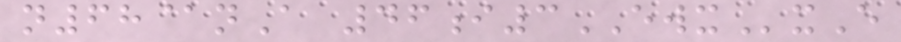n68@nA 46i3EWXxE
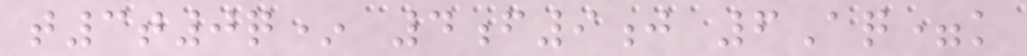t3t0q* 4f9j 6Aq=k
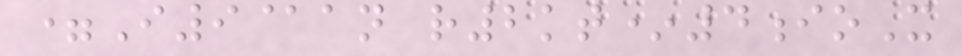=I9@an r2kt*4ioX
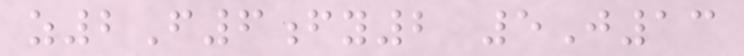z2F6fy2 5J13
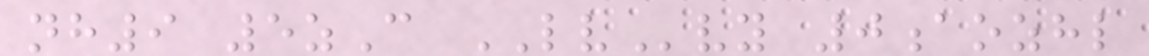nh9 5zC LVvy 0aozhl
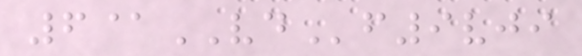6@VDf9vji
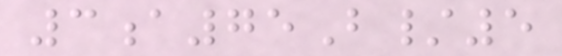3a75B/5
